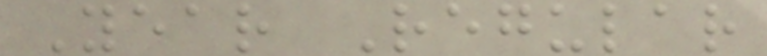Year Regular
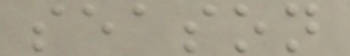season
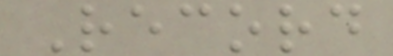Record
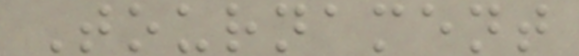Tournament
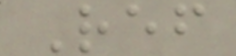Ref
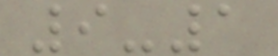9-1
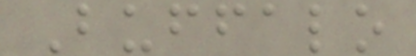Buffalo
